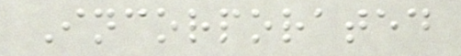Incorporated
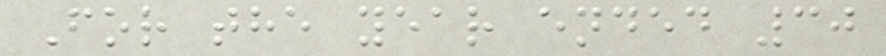For the year ended 30
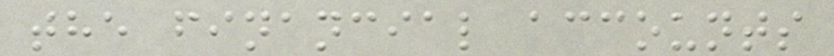the financial accounts
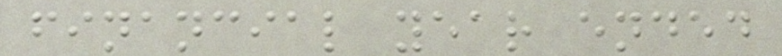financial year ended
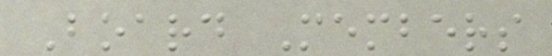Board Members
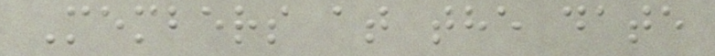Members at the date
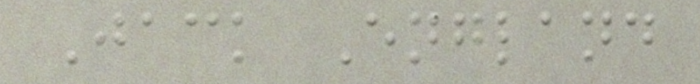Jack England
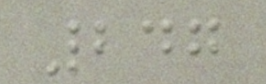247
